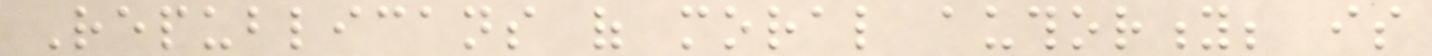Republicans of moral authority; is
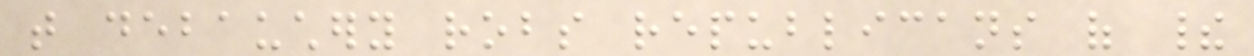that debauchery robs republicans of their
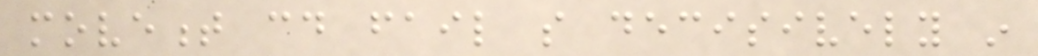movement could fail so decisively in
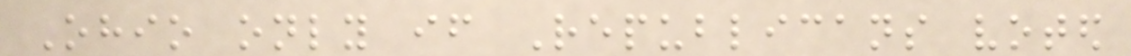Ohio only if Republicans voted
